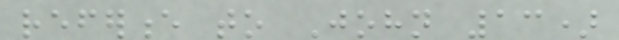reference to John 13)
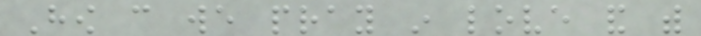How can we pray in love and with
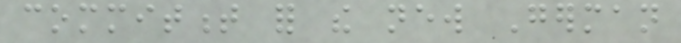commitment for the new German
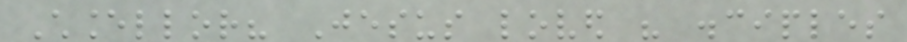Chancellor? Jesus loved his disciples
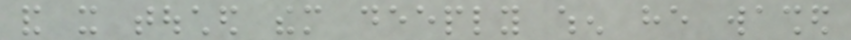and it touched them deeply when he washed
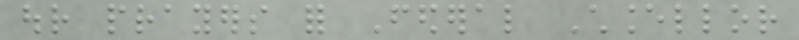our prayers for Federal Chancellor
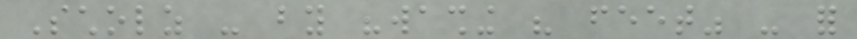Scholz - by "washing his feet" - for
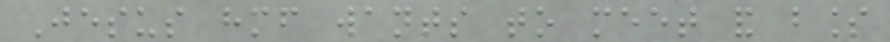Jesus himself wants to meet and bless
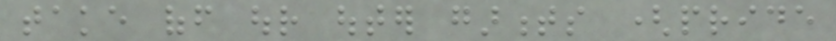take off our outer garments (pride
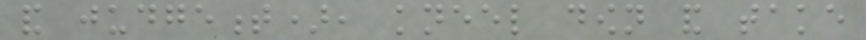and judgement), kneel down and take
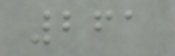261
